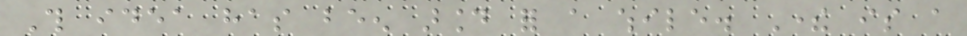This idea has been around for a while. There is a
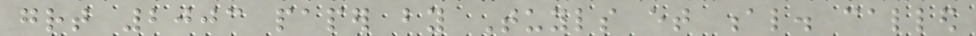great 2003 paper by Tuyls et al. called
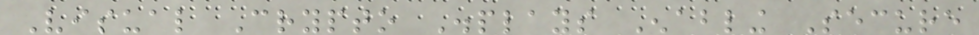Visual Crypto Displays Enabling Secure
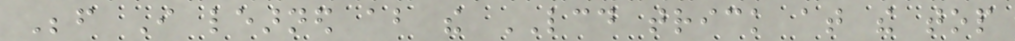Before I learned about the LCD trick at the top
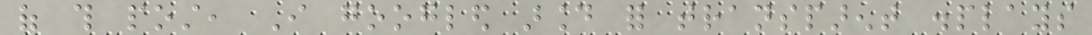of this post, I googled around for transparent displays
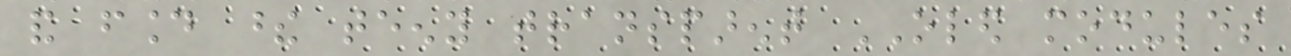and found these teeny transparent OLED modules
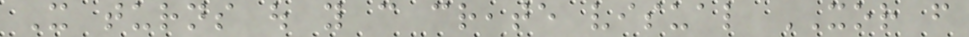It turns out you can create visual XOR from
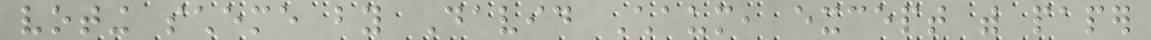voting scheme by David Chaum, except with paper
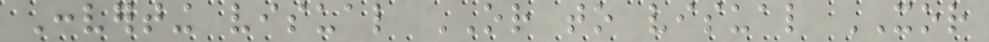Converting visual OR to visual XOR
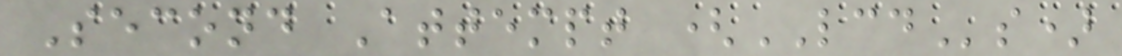Second Attempt (LCDs)
